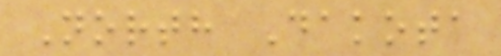North Dakota
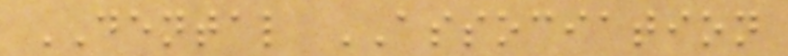DENTAL ASSOCIATION
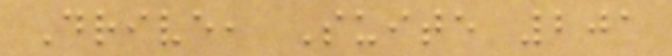Drive, Suite 201
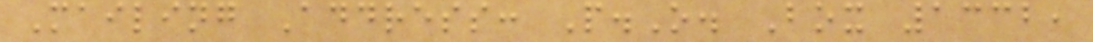Mailing Address: P.O. Box 1332,
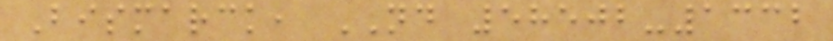Bismarck, ND 58502-1332
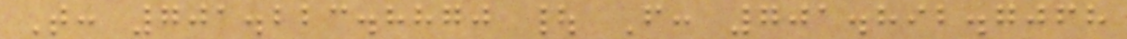T: 701.223.8870 | F: 701.892.7068
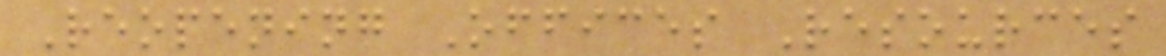Reopening Offices Resources
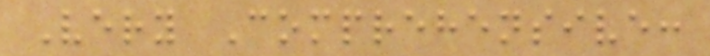Very Comprehensive:
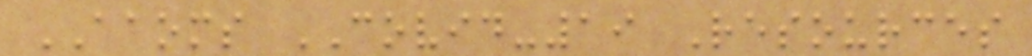AAOMS COVID-19 Resources
